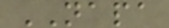NAPA
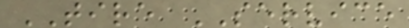TIRE SERVICE
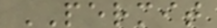PERMIT
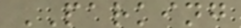PARKING
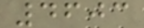4603
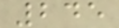245
